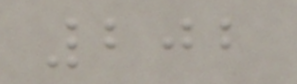202
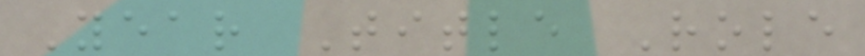Year Title Role
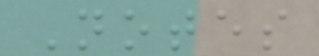Notes
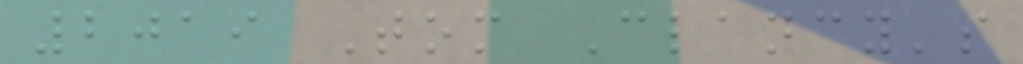2019 Tom Clancy's
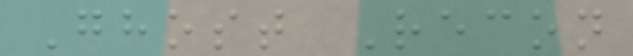Ghost Recon
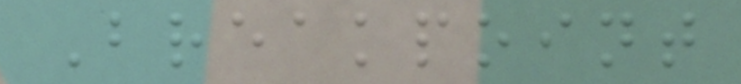Breakpoint
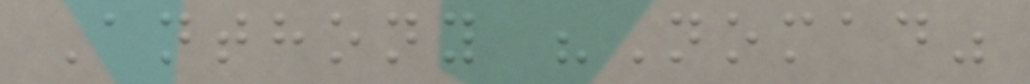Anthony "Nomad"
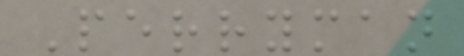Perryman
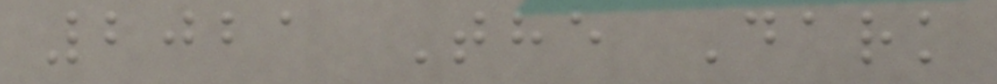2021 The Dark
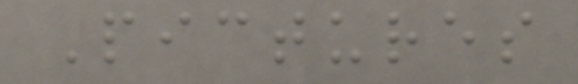Pictures
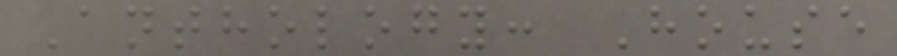Anthology: House
